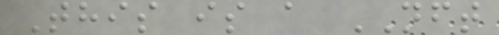This is a NFT
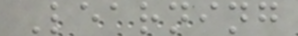Learning
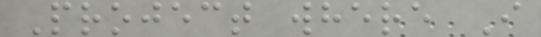Project where I
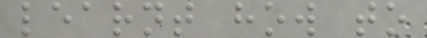learnt how to
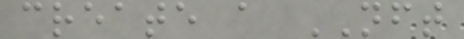create a NFT
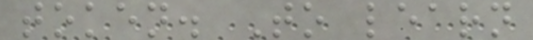token. To learn
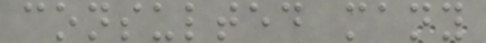consulted many
